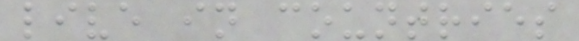live in countries
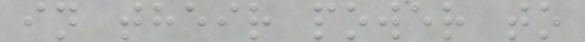in their power to
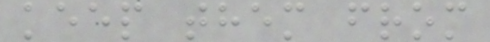keep them from
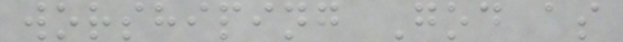worshiping God as
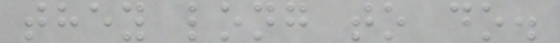they long to do.
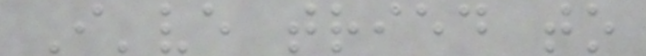I've tried to
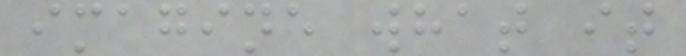imagine what it
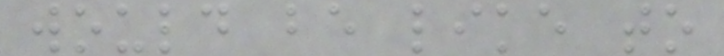would be like to
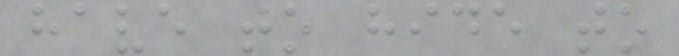have to hide to
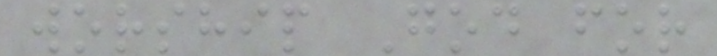worship God for
